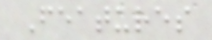Features
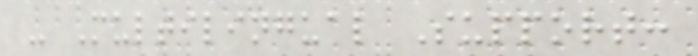- Multilingual Support:
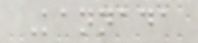Kannada
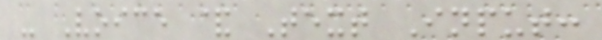- Voice & Text Input:
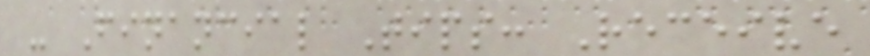- Financial Tips: Receive
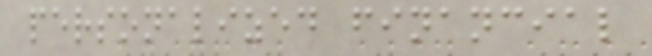personalized financial
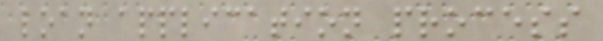loan application process
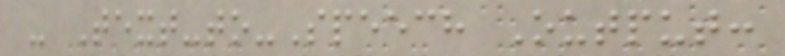- Text-to-Speech Output:
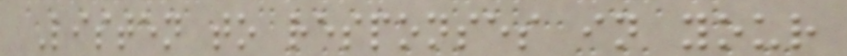Listen to responses in your
